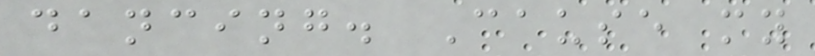dancing. Cause my
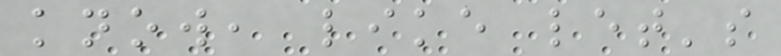know, like let's
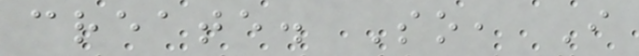create. So, I
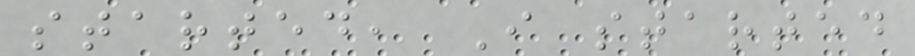started, I started
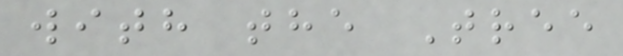with the Tree
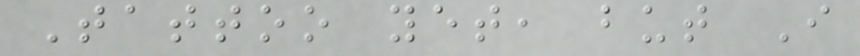Tattoo yet, but I
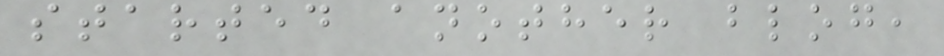started another blog,
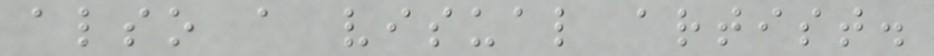also a visual artist.
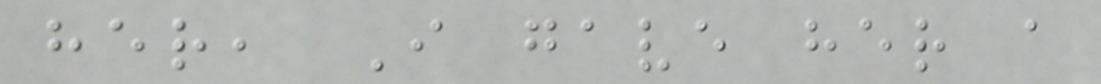her, I gave her a
